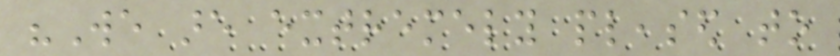"We are extremely pleased to
